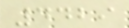4429
